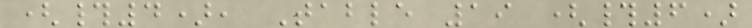(#4), Table 19 (#6)
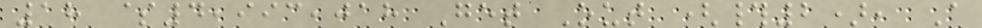18 $4,993,018 Get Out (#2), A
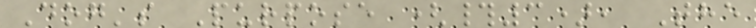Dog's Purpose (#3), The
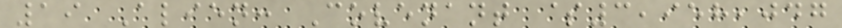19 Alien: Covenant $3,958,047
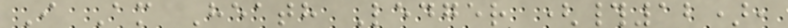I Am Heath Ledger (#12),
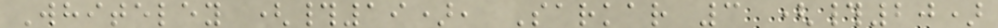Whiteley (#19), Sarkar 3 (#20)
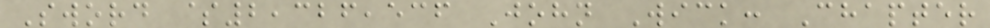Sword $2,326,536 John Wick: Chapter
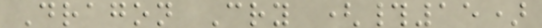Dragon Cry (#15)
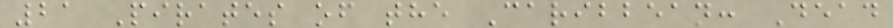21 Pirates of the Caribbean: Dead
